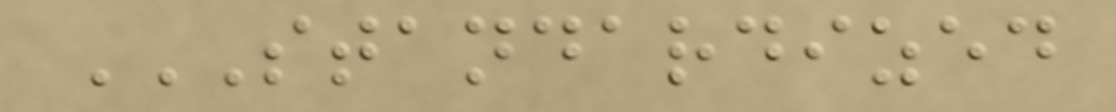STANDARDIZED
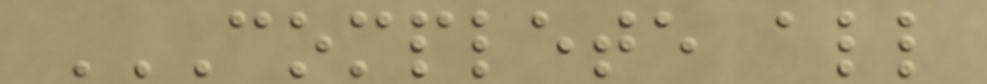COMPLETE ALL
